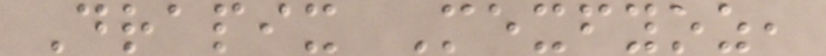Drapix Mexfyoz,
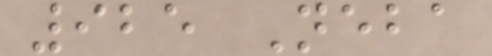925 Neba
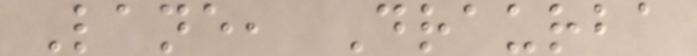Lane, Draurba
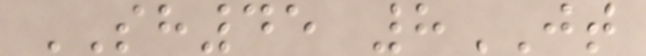SH45 8JT
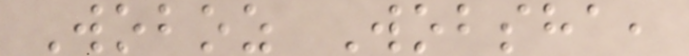Woboz Wobsha,
